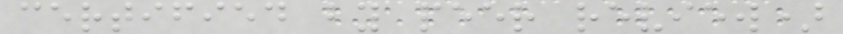certified by peer review)
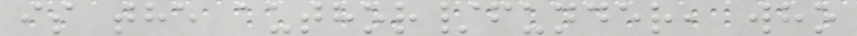is the author/funder, who
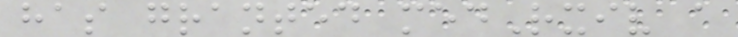has granted medRxiv a
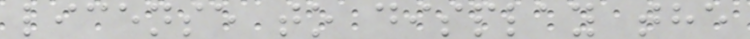license to display the
